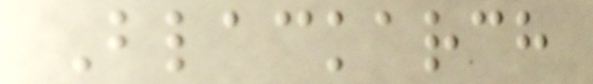Blackarch
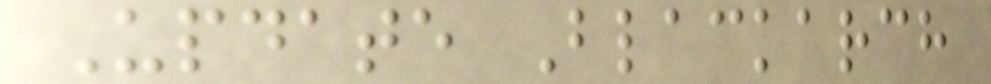Update Blackarch
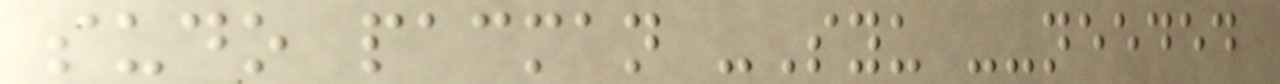sudo pacman -Syu --needed
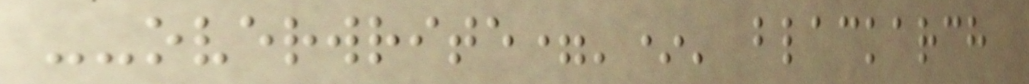--overwrite='*' blackarch
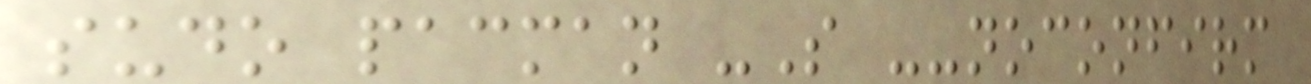sudo pacman -S --noconfirm
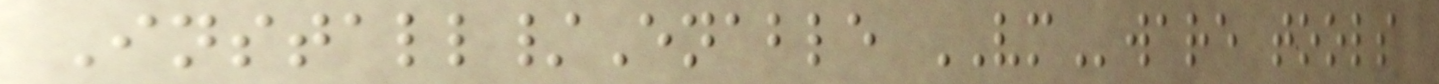Install/Enable VMware tools
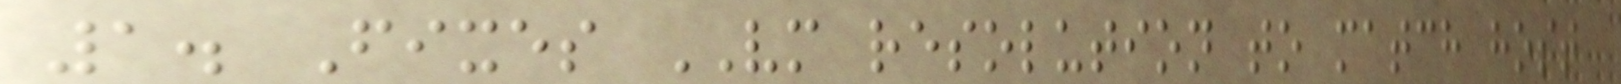1. Fixes VM resolution to match host
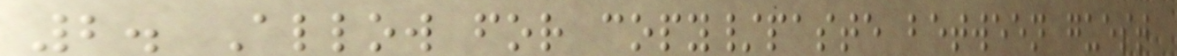2. Allow for copy/paste between guest
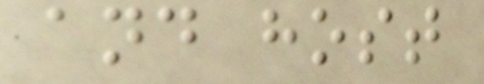and host
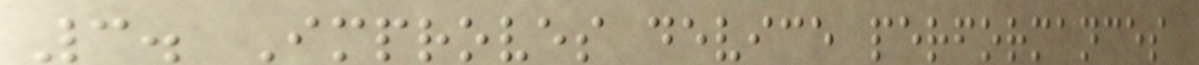3. Improves device performances
